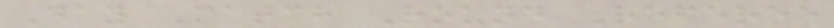Day Match Round Referee
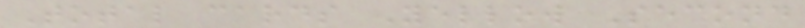Total cards Yellow Second
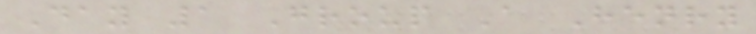Day 1 Group A Henry
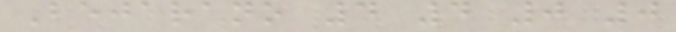Bejarano 4 4 0 0
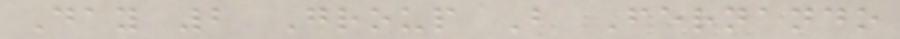Day 2 Group B Fernando
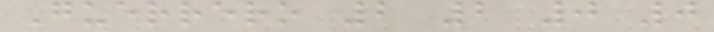Guerrero 2 2 0 0
